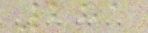281
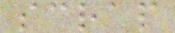scrap
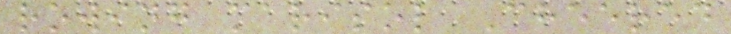rowing marisol Cheered
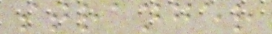stranger
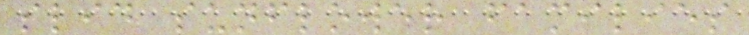slid sunflower families
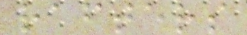rafters
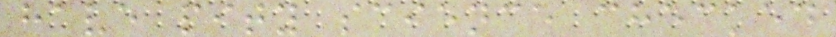have pity science checked
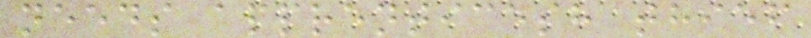needs apprenticesh thief
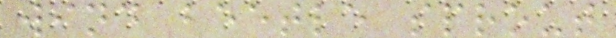wind beetle sprout
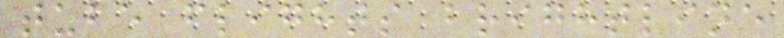tube flights brightline
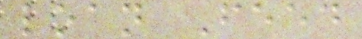loan Feed
